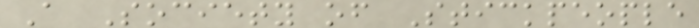A Society of Stickpeople
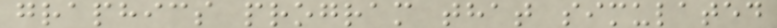graphics program that simulated
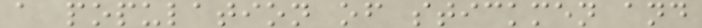a population of stickmen and
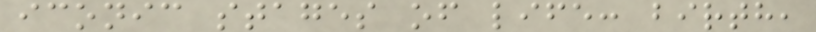iconic stages of life: birth,
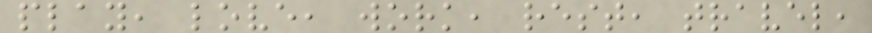play, love, work, rest, travel,
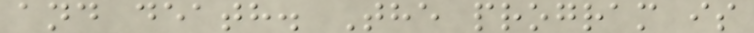and death. The program is
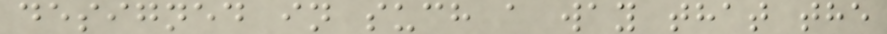designed in such a way that the
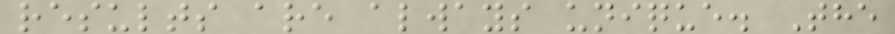results are always unique. The
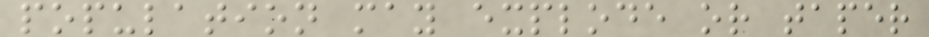population may explode or taper
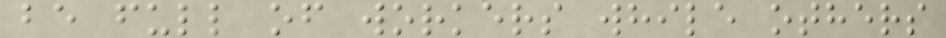be full of workers while others
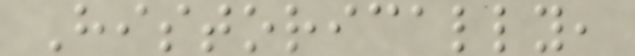Historically,
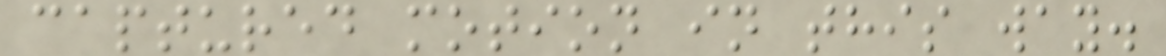captured motion in this way.
